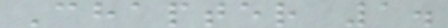Chapter 1.
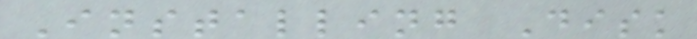Installing Disk
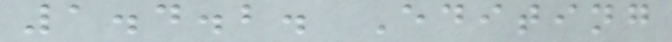1.4.2. Editing
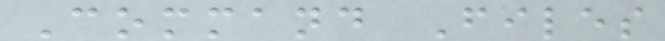Command Files
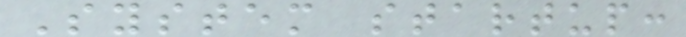System startup:
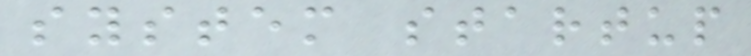system startup
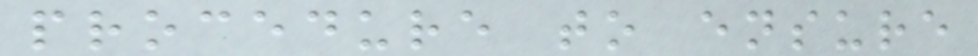procedure to ensure
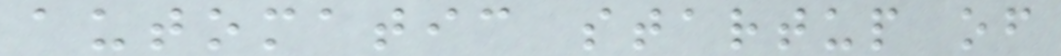automatic startup of
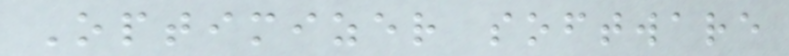Optimizer software
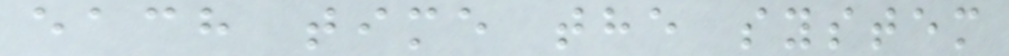each time the system
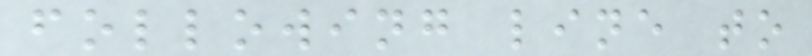following line to
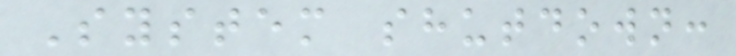System shutdown:
